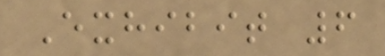Exhibit 6
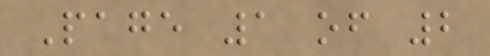Page 1 of 2
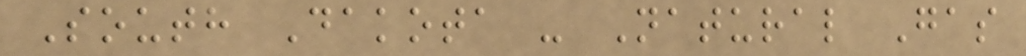South Dakota - Natural Gas
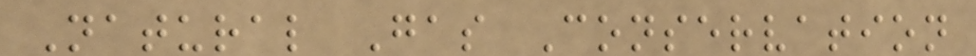Natural Gas Conservation
